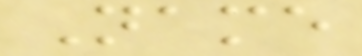Name
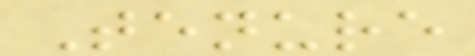Tenure
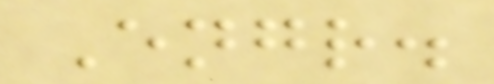Engr.
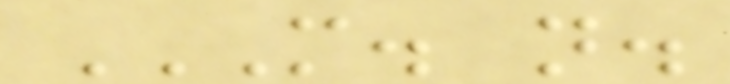M. N.
